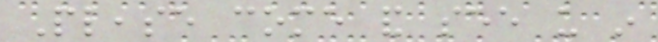Please come and see us in
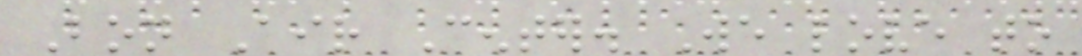Bon Air Center. We love to
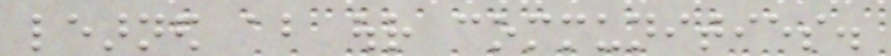learned about our communities.
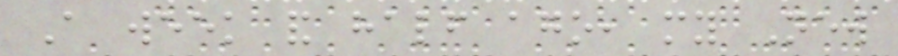A week and half ago, my New
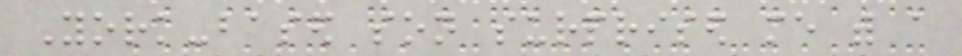York-based son surprised me with a
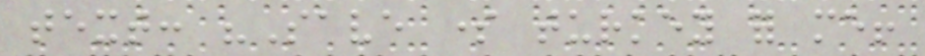text: "Save some turkey for me!
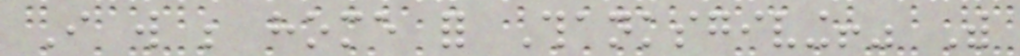I will be home for Thanksgiving!" With
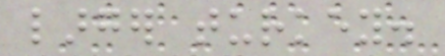larger turkey.
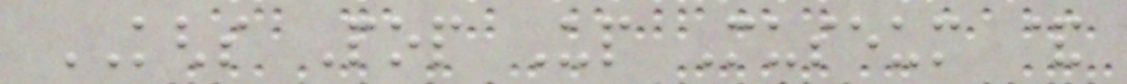KGHS Pop Up Museum &
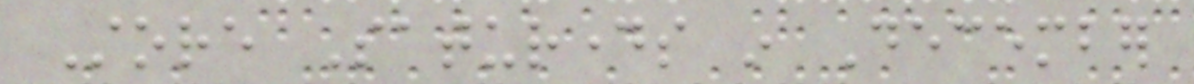Store Saturdays in December
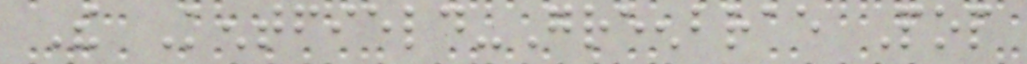The Kentfield-Greenbrae Pop
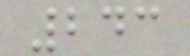243
